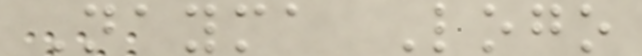Nayma Logo
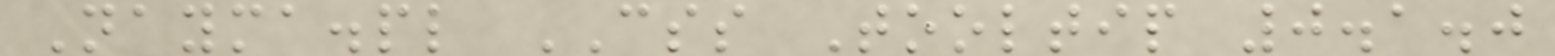Nayma.pl CSS Tooltip 0.1.0
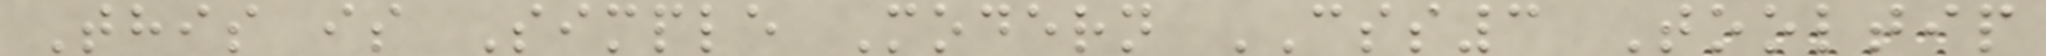This is Simple Modern CSS3 Tooltip
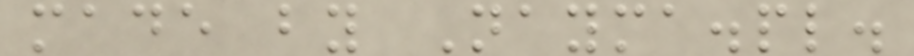made by Nayma.pl.
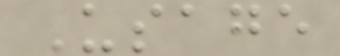Usage
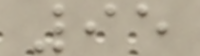95
